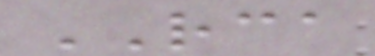RCA
